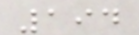194
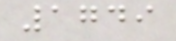1749
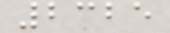2325
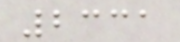2331
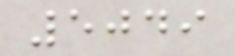5049
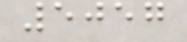5057
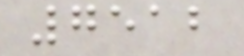7512
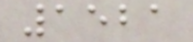1521
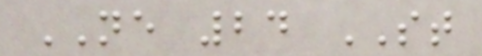NE 24 ST
